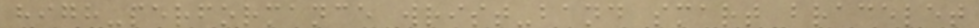high-performance wrist-band smart bracelet
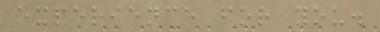experience for you.
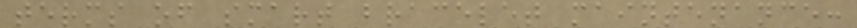terms of smart bracelet maintenance:
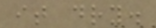it dry.
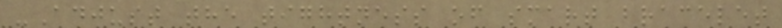-Adjust the tightness of smart bracelet
